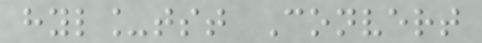hyl_tst Convert
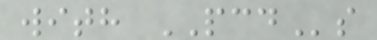with PCDs
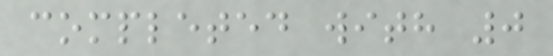completed with 0
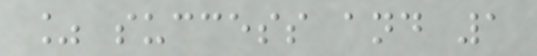% success and 1
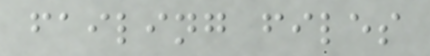failing files
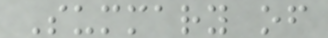Summary of
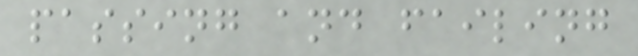passing and failing
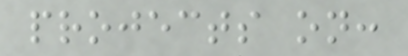projects on:
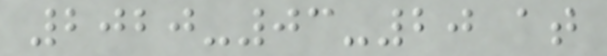2020-03-20 at
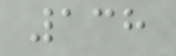138
